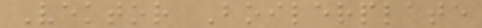Vektor Boilerplate
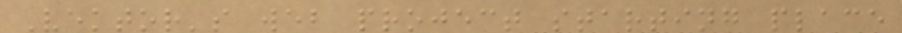Vektor's web project starting place
